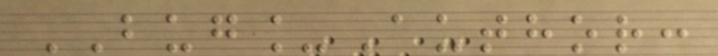BUG_Author:
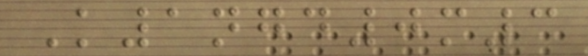K1ngd0m3
